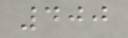400
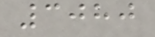3080
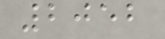2052
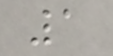1
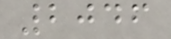2046
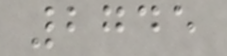2745
